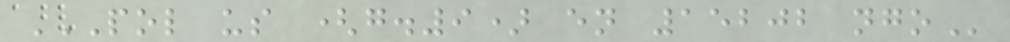POL US (G.9) EN 15202 NGO
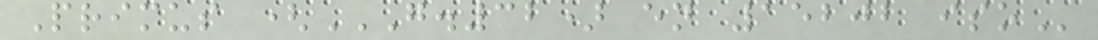Primus (G.32) EN 15202 ISO
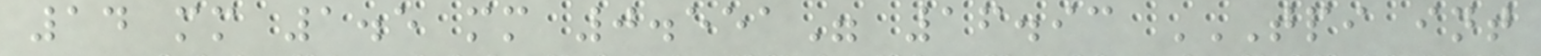14 mm 1.5 mm 0.551" 16.93 TPI INT
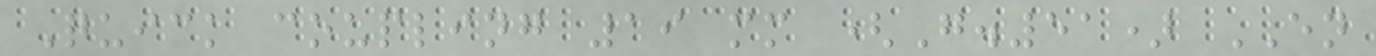Quick coupling 19 mm (G.51) EN
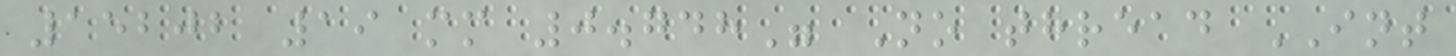15202 19 mm 0.748" No thread INT
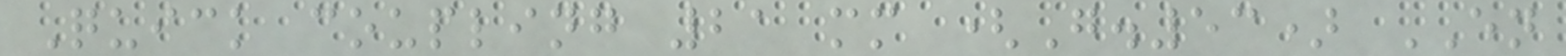Quick coupling 21 mm (G.53) EN
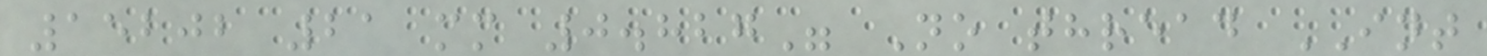15202 21 mm 0.827" No thread INT
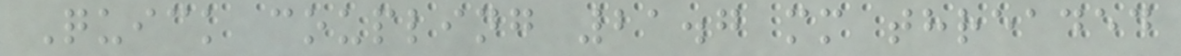Quick coupling 21.7 mm threaded
